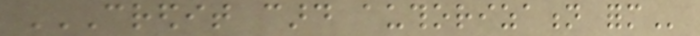CREDIT CARD AUTHORIZATION FORM
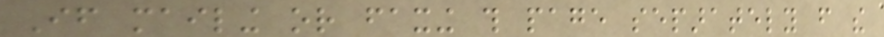If mailing or faxing this page separately from the
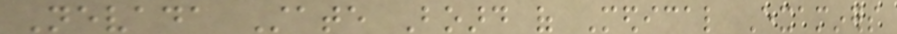Nevada State Board of Medical Examiners
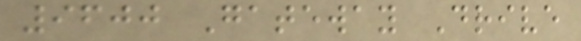9600 Gateway Drive
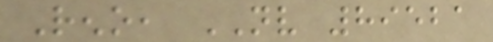Reno, NV 89521
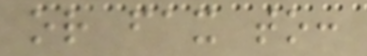or fax to:
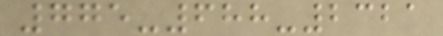775-688-2321
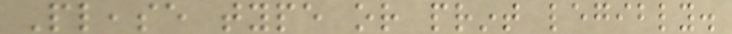Please type or print legibly.
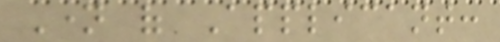Name of Applicant:
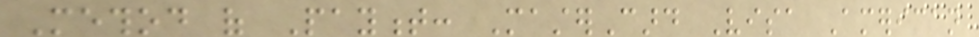Method of Payment: MasterCard Visa American
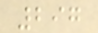297
